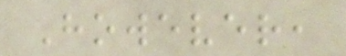However,
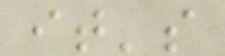it's
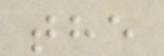the
